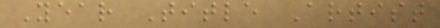Year Title Artist
